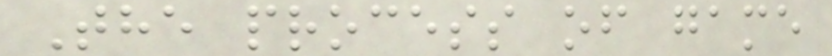The process of game
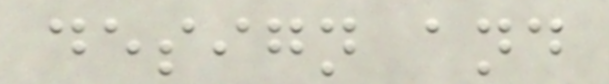design and
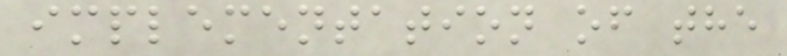implementation of the
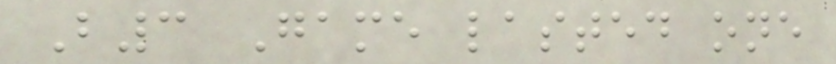B3 Game lasted one
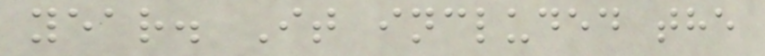year. It included the
